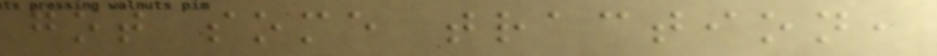got some traction,
